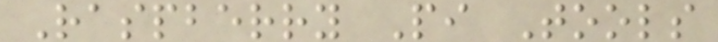Raspberry Pi Tools
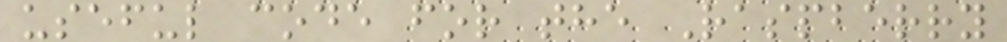useful code for the Raspberry
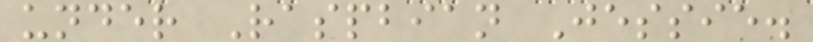under Raspbian Jessie.
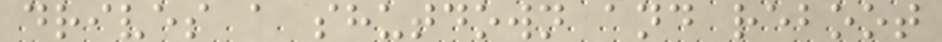drives a shutdown and reboot
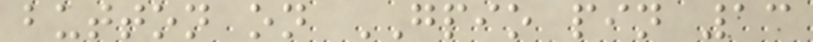button on GPIO pin 13
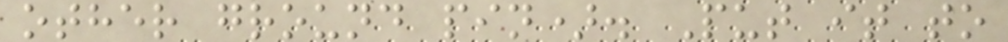other ground pin). Put it to
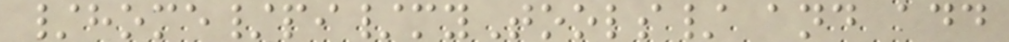/home/pi/myTools/ and add
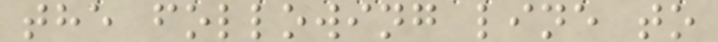the following line to
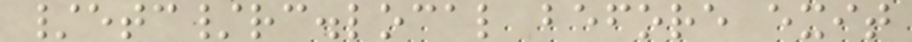/etc/rc.local before exit
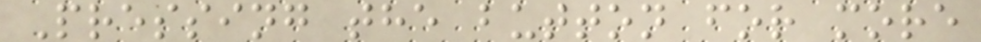Pressing the button for more
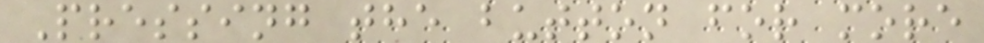Pressing the button for more
